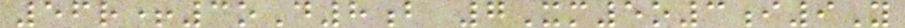56r+3oD8b 7Xm5o3i9Y
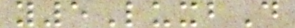y5LuxbD
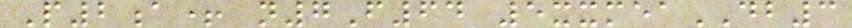P2a+ n7F64 5xxmeaDB3
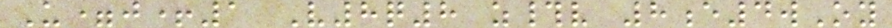U=j+1 V8q8 z#v 8e4wOy
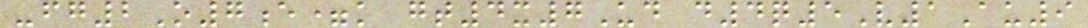-fg2O7e=k gt4x7Ud d4q5V1Au9
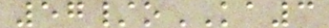57/oKA3
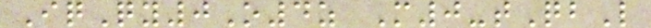IqQy0O4z M0-tQbL
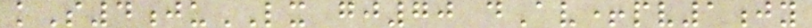kS4juLX gj70 dAv+pv1jy
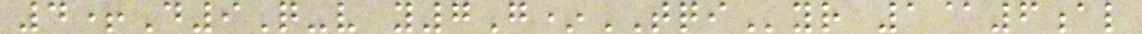4+D9Q-v y7G*TQIyr 1@6al
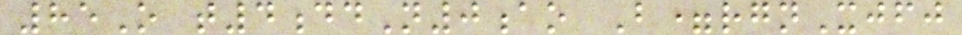85O t4ddN0ao B=rgnXjfj
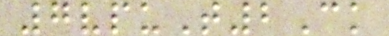7vpuT2Ck
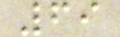69
